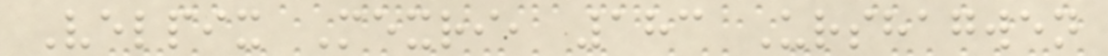Velpix Mexri, 183 Urshagwen
